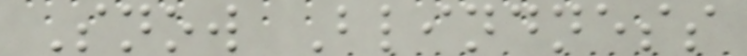Snow Blindness
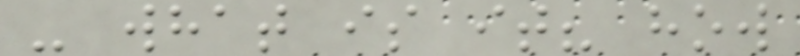- what is it? how
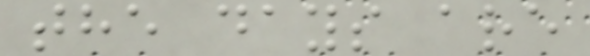the days are
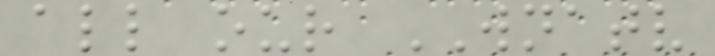all our WNATV
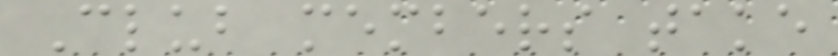Club members take
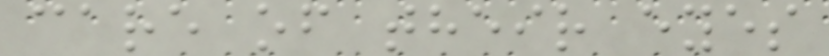care of their eyes
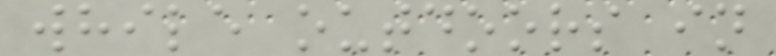while outdoors in
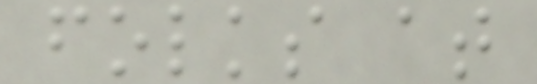folks at
